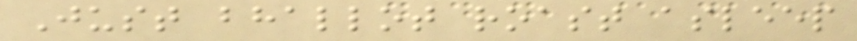Just bhallot roast asleep
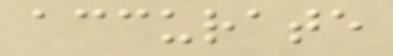accurate
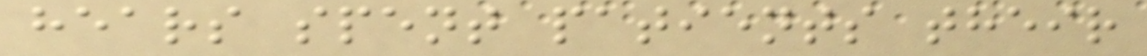hears spent patients their
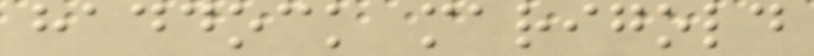haddock marigold
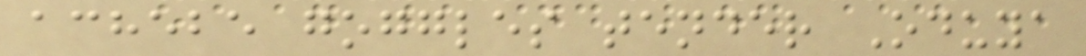achebe goggles tender Oduya
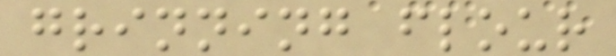grinning flour
